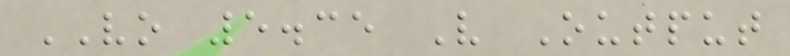VO 5.35 V Output
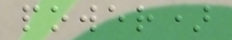power)
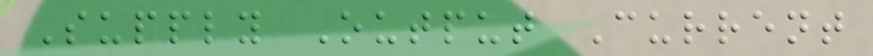Supply Output Current
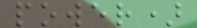power)
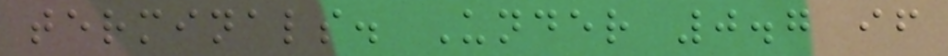terminals. Under 0.7 if
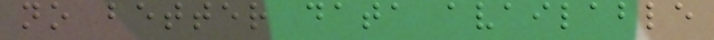no better data available
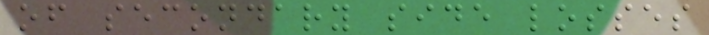of secondary side losses
